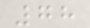78
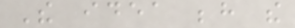The idea behind the
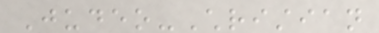Judeo-Christian
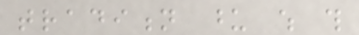tradition upon which this
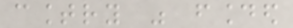country was founded
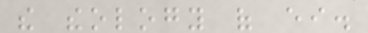the theology of either.
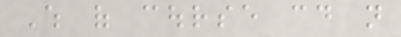Which of course could not
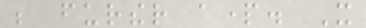be further apart. It
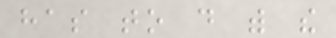has to do with the
